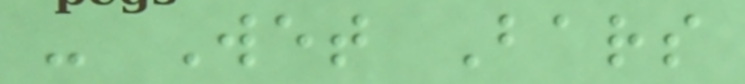- Wet Bars
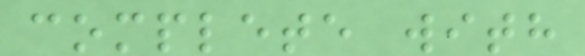complete with
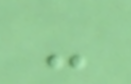-
